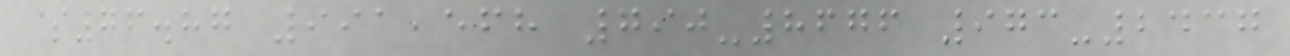$76.87 991,568 790-8676 973-2437
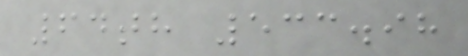64th 533.98
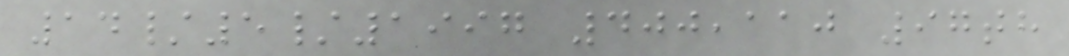14/5/1997 400,110 97th
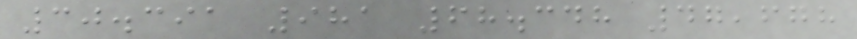30.391 981 68.348 47,678
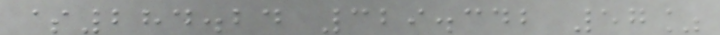$284.24 329.342 57%
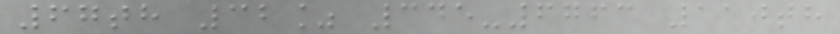67th 32% 345-6763 110th
